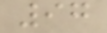97
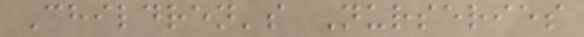Children's Nurseries
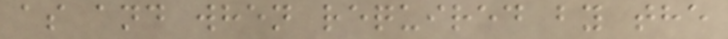as and when required by the
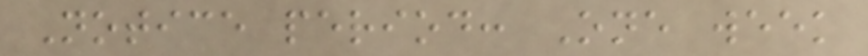Notice period: One week
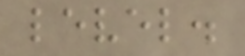level.
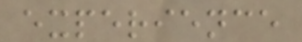experience
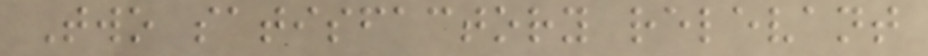Two satisfactory relevant
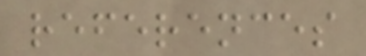references
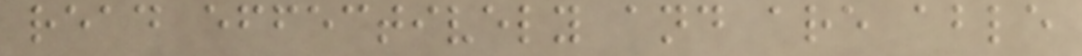read effectively and are able
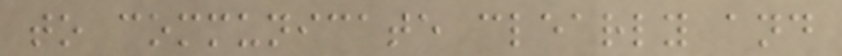to communicate clearly and
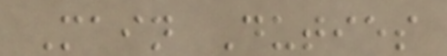Main Duties
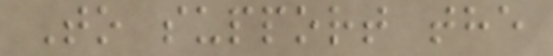To support the
